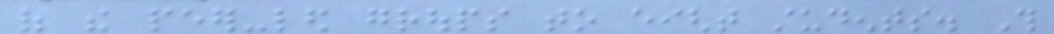of the peer-led groups to eight students. This
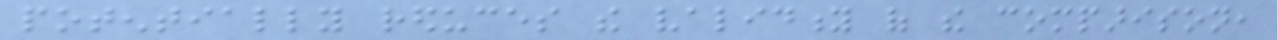potentially reduces the validity of the comparison,
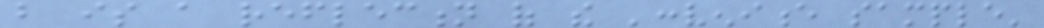but is a reflection of the 'convenience sample'
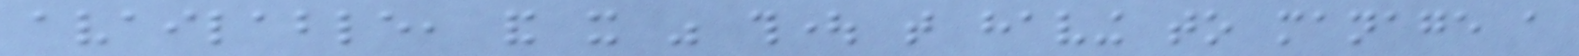available, and it was thought that having to manage a
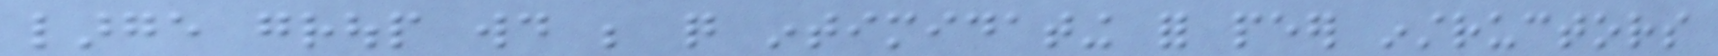large group would be quite intimidating for peer instructors
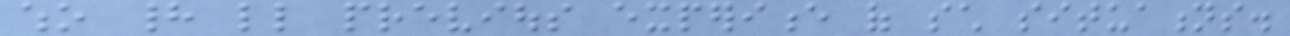who had little previous experience of such situations.
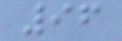96
